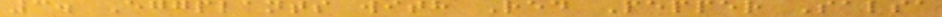3. Eggplants with Red Pepper Salsa
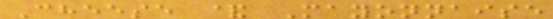Cheese & Mayonnaise
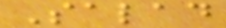Salad
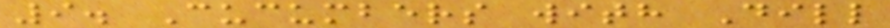9. Cucumbers with Dill
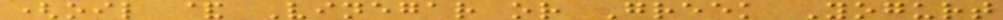(oil & Vinegar or Greek Yogurt
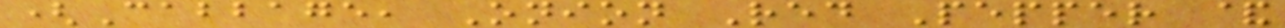(Cabbage, Onion Red Pepper &
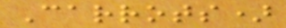Carrots)
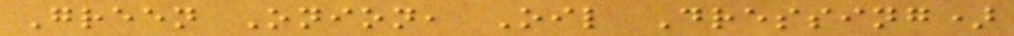Green Onion, Oil Dressing)
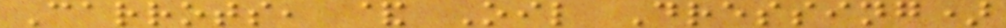Carrots, & Oil Dressing)
